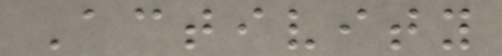Activity
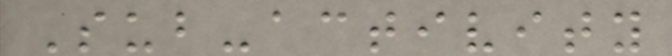Sub-activity
